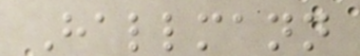Hallmann
